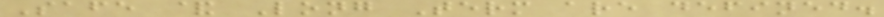Safe & Long Term are defined.
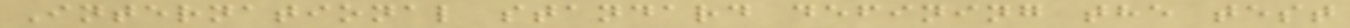International standard defining the test
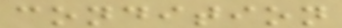condition
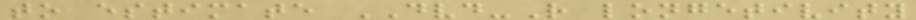to estimate DVD-R longetivity
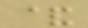&
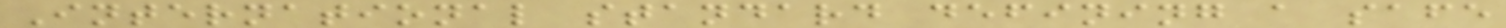International standard defining a safe
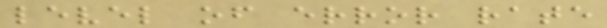level of error rate
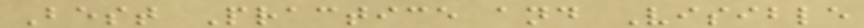Best Practice and Visible
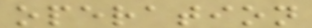operation
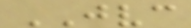JVC
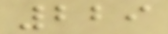229
